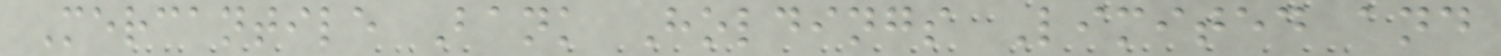Mercantile Bank Holdings Limited and
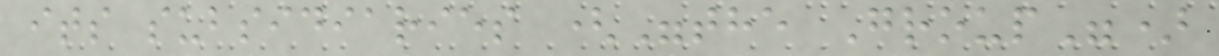its subsidiaries ("the Group")
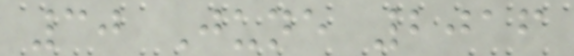30 June 2016
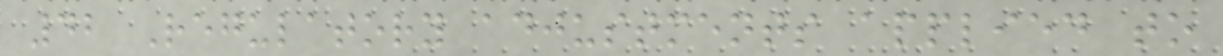42 Regulatory adjustments applied to
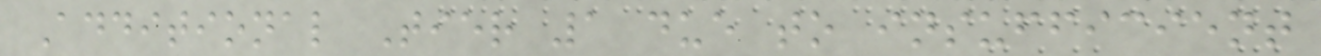Additional Tier 1 due to insufficient
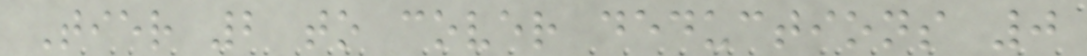Tier 2 to cover deductions 0
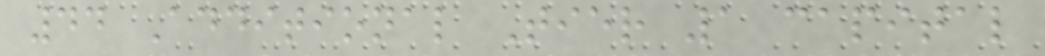44 Additional Tier 1 capital
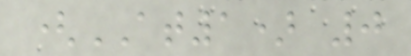(AT1) 0
